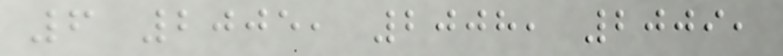6 2005, 2008, 2009,
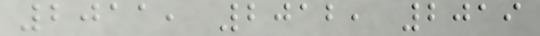2011, 2012, 2019
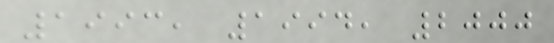1993, 1994, 2000
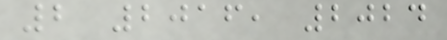2 2016, 2024
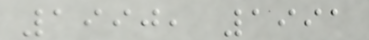1990, 1991
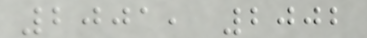2001, 2002
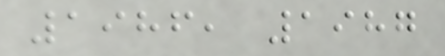1986, 1987
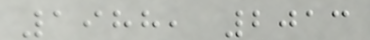1988, 2013
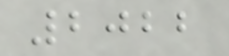2022
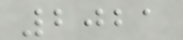2021
